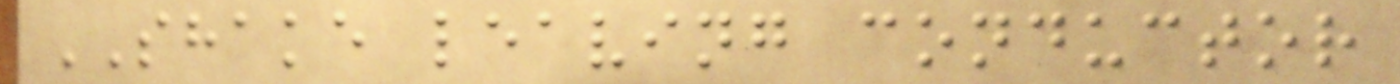SHAKE leaving conductor
